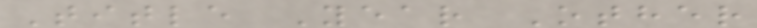Title Year Other
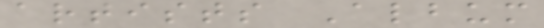artists Album
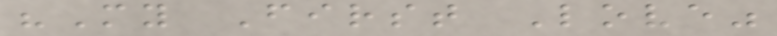"My First Love"
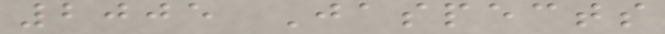2005 Jaspects
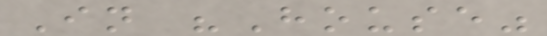In "House"
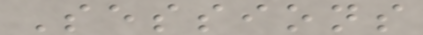Sessions
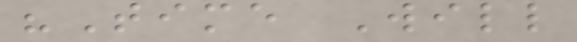"Time Will
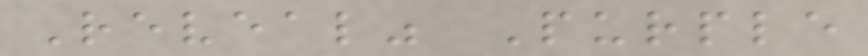Reveal" Purple
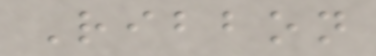Ribbon
